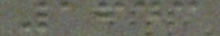1643
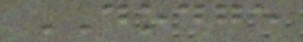DODGE
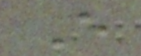E
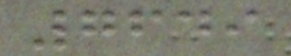7649
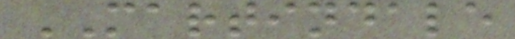MARTINDALE
